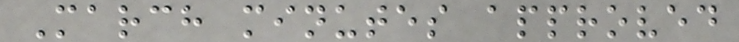March minutes approved
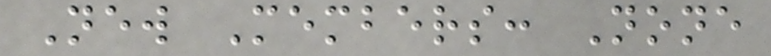New Members: None
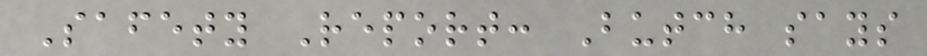Safety Report: Butch says
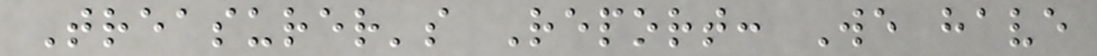Treasurer's Report: We have
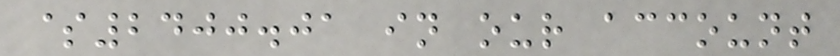$2400.01 in our account
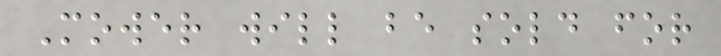Mower will be sold for
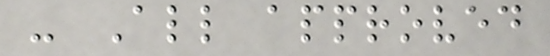- All approved
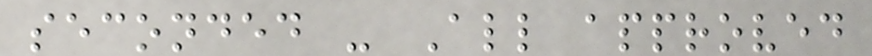seconded - All approved
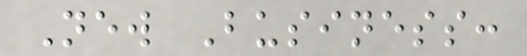New Business:
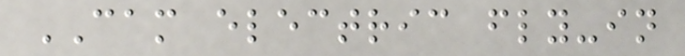CAM electric fly-in
